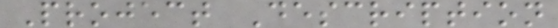Project Description
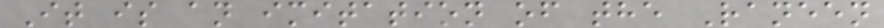It is an imitation of the Raneen
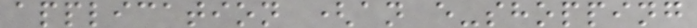application (an e-shopping
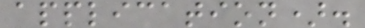application).
